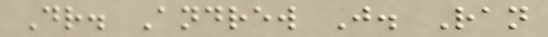Dr. Andrew J. Ran
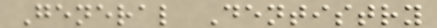General Dentistry
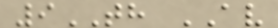9TH AV
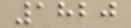1820
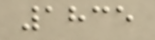1835
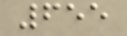655
